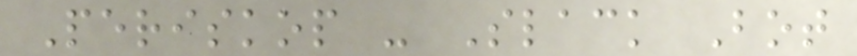Periskop - Slack Bot
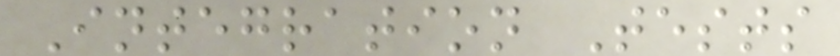Integration Tests
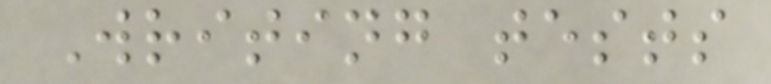Writing tests
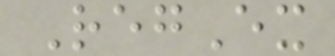RegEx
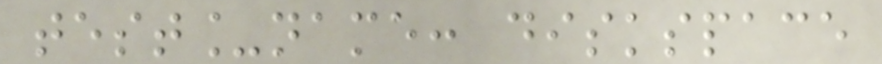test_name: diskspace
